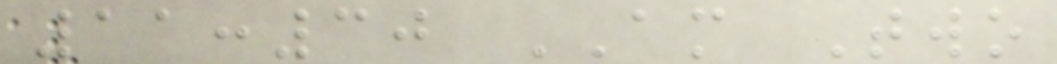11:30 AM Two
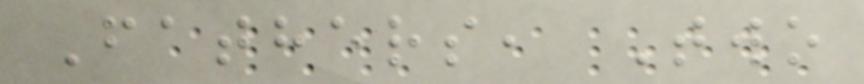Fathers, Two
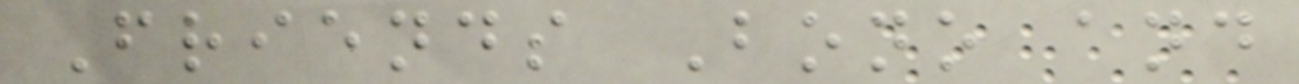Friends Bono and
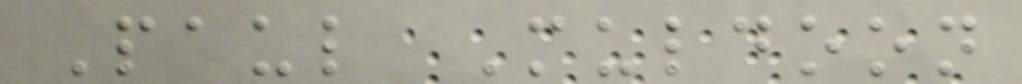Paul Muldoon
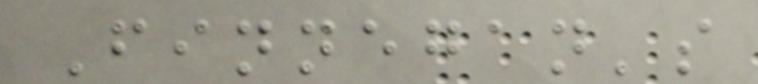Finnegan's
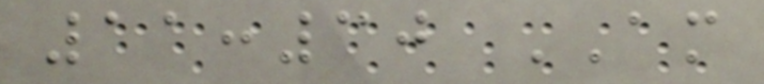11:30 AM
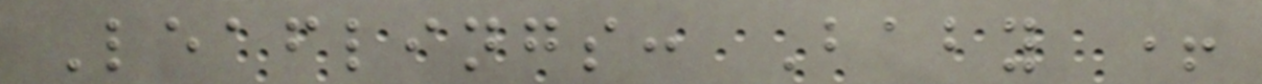Leaflings: Baby +
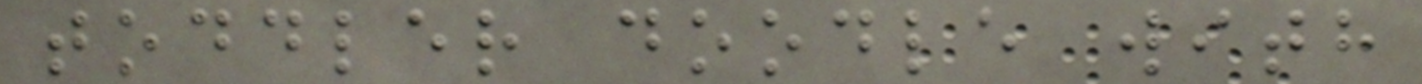toddler doodle with
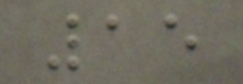15
